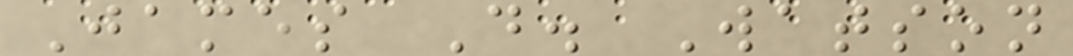James D. Watson
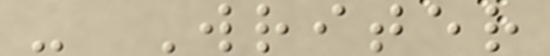- Writer
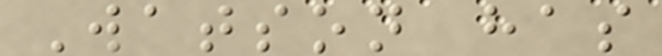Watson has
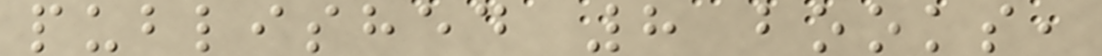published 8 books,
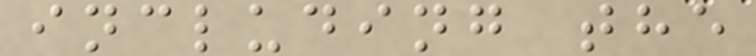including the
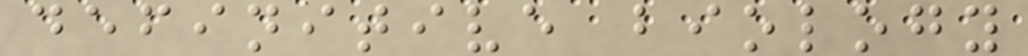definitive biology
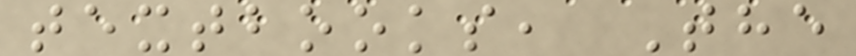textbooks, The
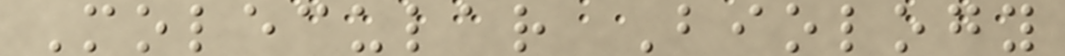Molecular Biology
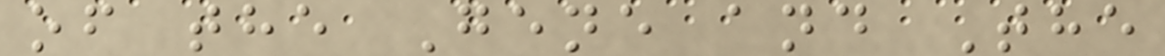of the Gene and The
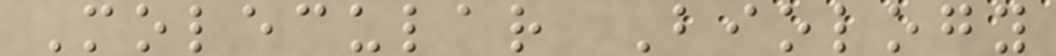Molecular Biology
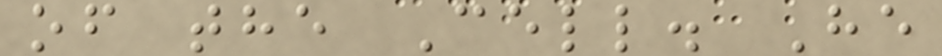of the Cell. He
